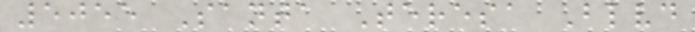5055 Santa Teresa Blvd
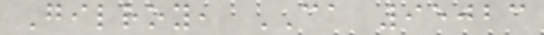Gilroy, CA 95023
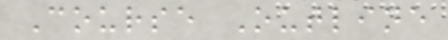Course Outline
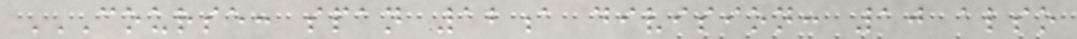COURSE: SPAN 12A DIVISION: 10 ALSO
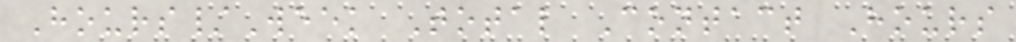Hours/Week Total Contact Hours
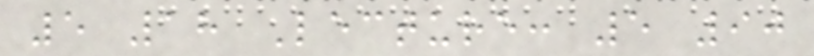5 18 Lecture: 5 90
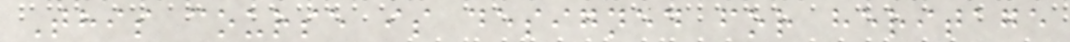This course is designed for heritage
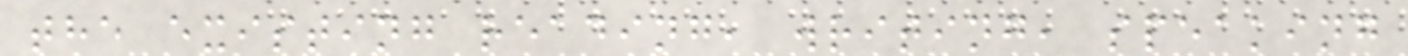the existing reading, writing, speaking
